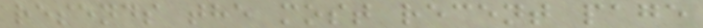resends the most recent page
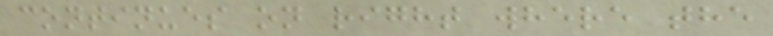continues on right where the
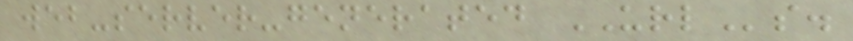web-server-generated URLs.
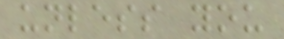unless you
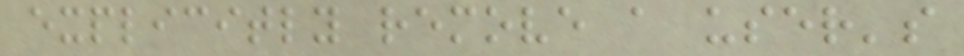explicitly remove a user's
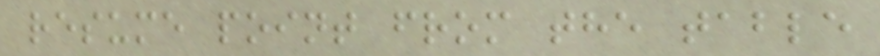resume point from the table
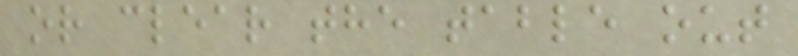or clear the table out
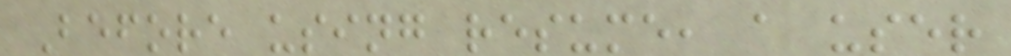Before using resume, a user
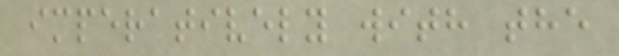imperatively with the
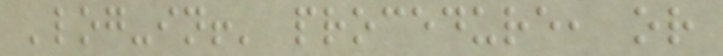'log-in!' procedure, or
